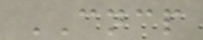CNCP
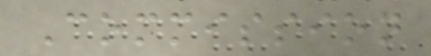Commission
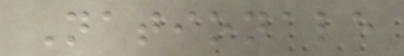Nationale
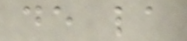de la
